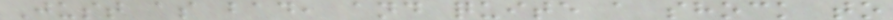Just as bad, and quite a shock to
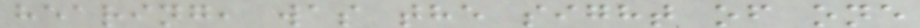hearing, was the sight of one
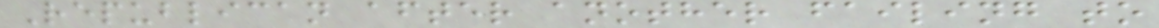Republican after another failing to
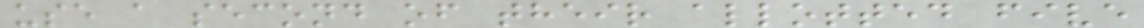use a second of their allotted five
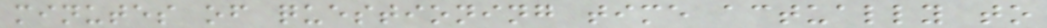minutes of questioning time actually to
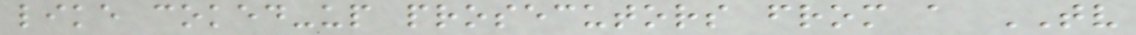like coked-up prosecutors from a TV
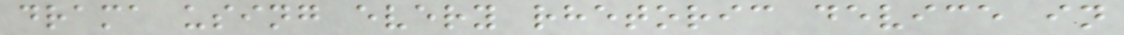drama using every rhetoric device in
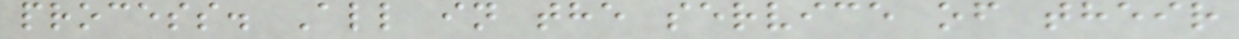process. All in the service of their
